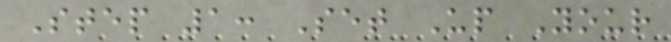Step 1: Set Up Your
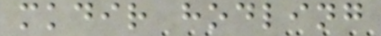mkdir hodling
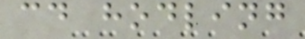cd hodling
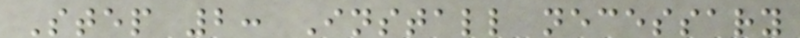Step 2: Install necessary
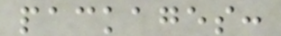packages:
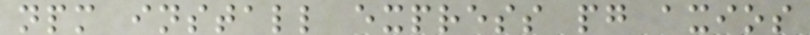npm install express pg axios
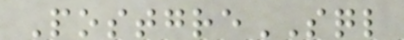PostgreSQL
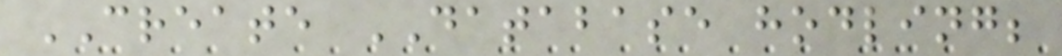CREATE DATABASE hodling;
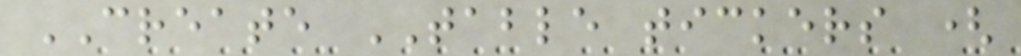CREATE TABLE tickers (
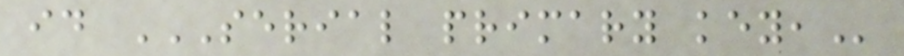id SERIAL PRIMARY KEY,
